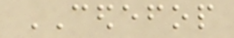CEDEFOP
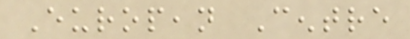European Centre
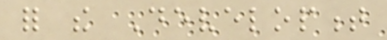for the Development
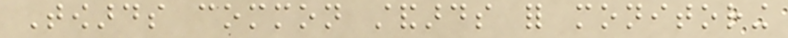Towards common standards for monitoring
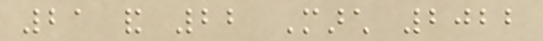21 and 22 March 2022
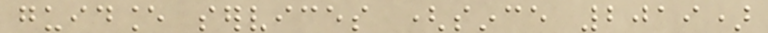guidance services (since 2019)
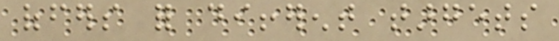offers for different targets
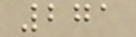271
